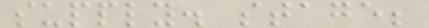supply. stage;
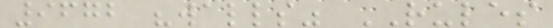9672 "walls" RULES
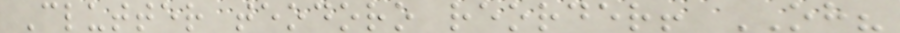Clutter teodoro reorder! OH?
